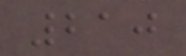210
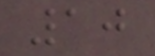10
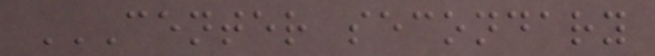CENTER SECONDARY
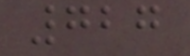727
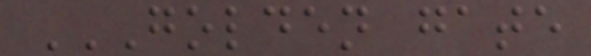GOLDEN GATE
